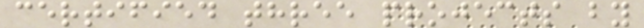certified three projects by
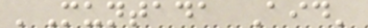'Muntada Aid'
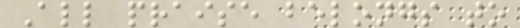All praise belongs to
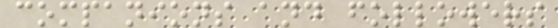companions and followers
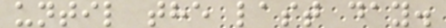until the last day.
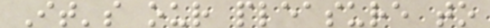It's our pleasure to
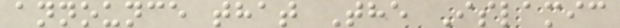announce that The Islamic
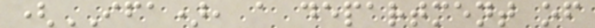(IFA), a department of
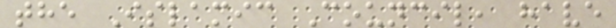the Islamic Council, have
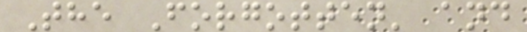The Forgotten' and
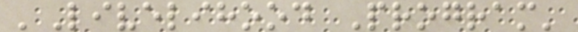'Livelihood Program'
